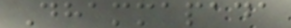Dhammapada
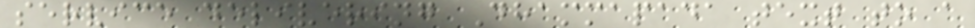service delivering Dhammapada text to a
